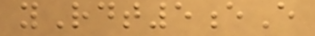yRdt5eE
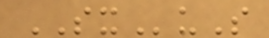SXuS
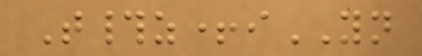T#z+iYN
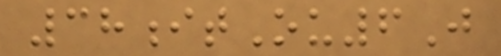38itOu6J
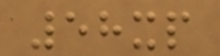58xp
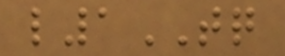l1TQ
